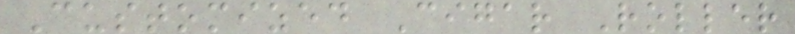Customized Cigar Roller
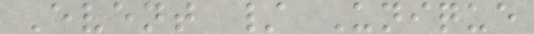Event / Unique
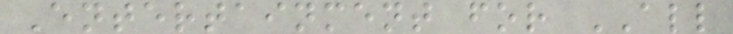Entertainment for ALL
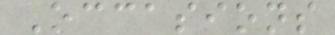Occasions
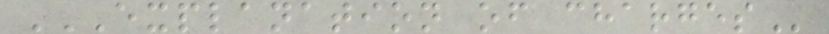EXPLANATION OF CHARGES
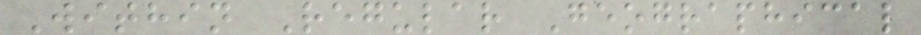Within Regular Geographical
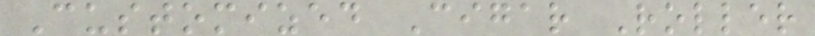Customized Cigar Roller
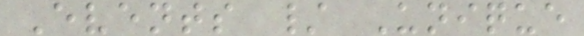Events / Unique
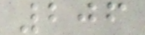206
